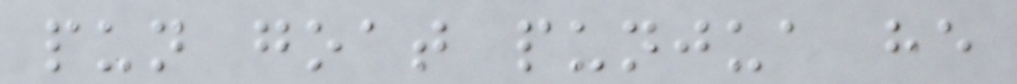pun goat punjua he
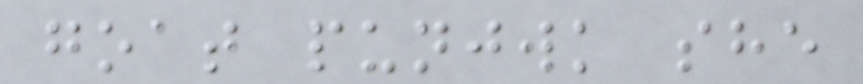goat punjwk she
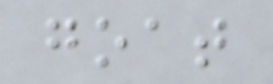goat
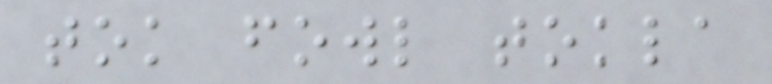tok fowl tokla
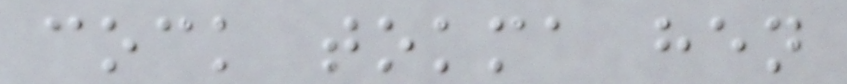cock tokma hen
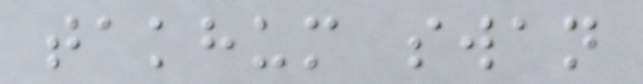takhum swan
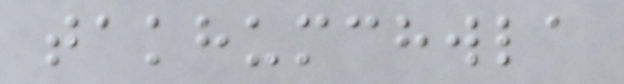takhumchwla
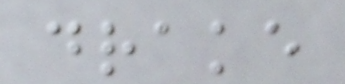drake
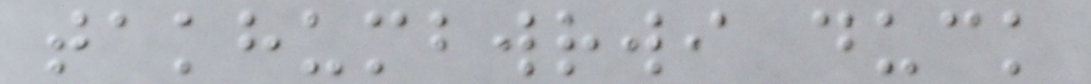takhumbwrwi duck
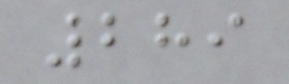289
